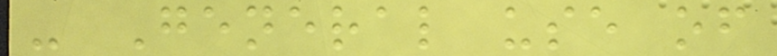- General use of
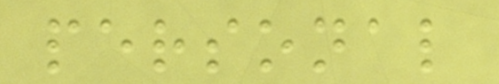personal
